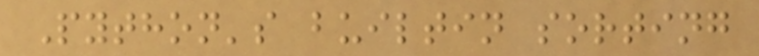Python's builtin sorting
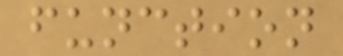function
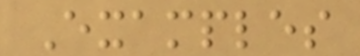Examples
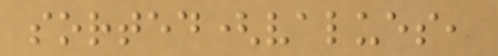sorted(values,
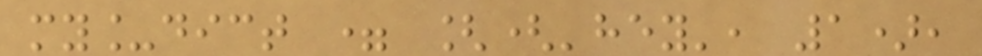my_dict = [('hey', 1),
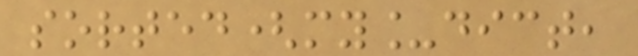sorted(my_dict,
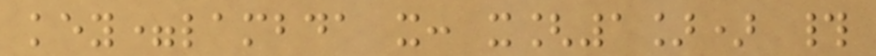key=lambda x: x[1]) #
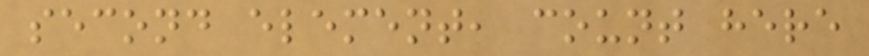second element, count here
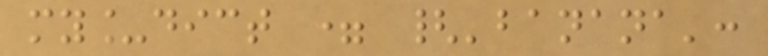my_dict = {'banana':
